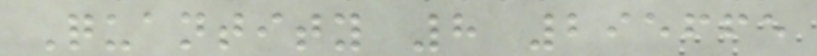Quantity 8 295665
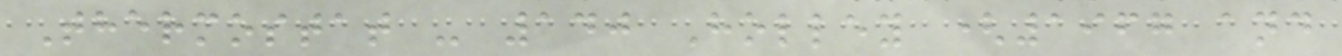Thermostat - 140 Holley (1967 and
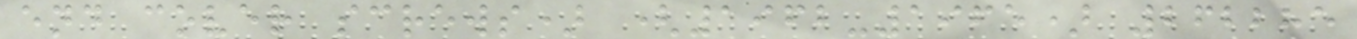end cover screws) (1962-1965) 262285
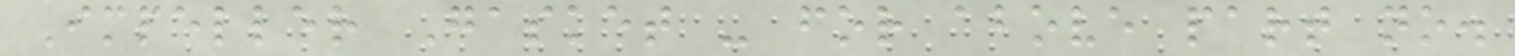Impeller Gasket - for above part no.
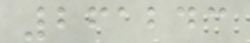261243
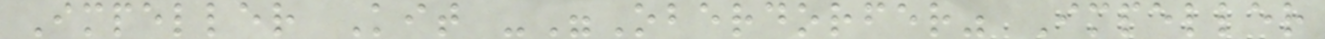Impeller Kit -"Oberdorfer" Impeller
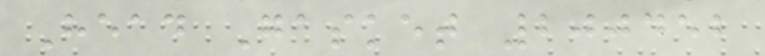Head Gasket 200452
